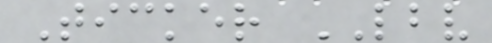Ticker LBV
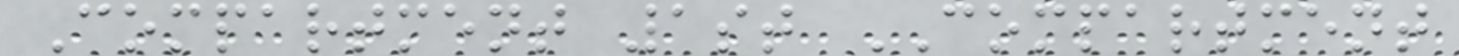Compartment 1st COMPARTMENT
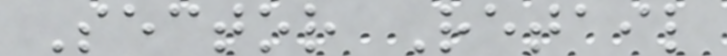Sector Retail
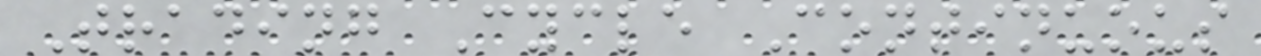Trading Cycle Continuous
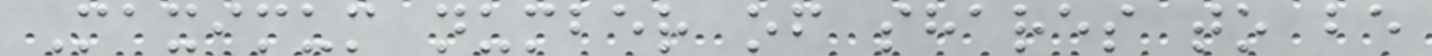Maximum number of shares to be
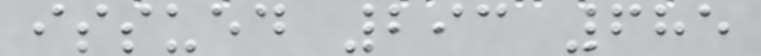issued 293 685
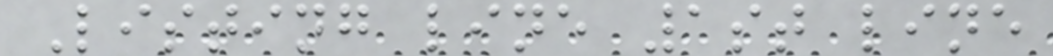Listing line 1st line
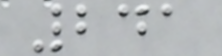241
